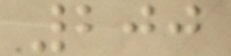200
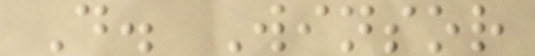D. Winsor
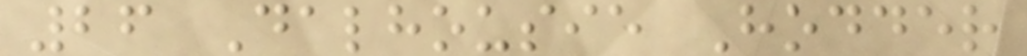26 Dalhousie Hodder
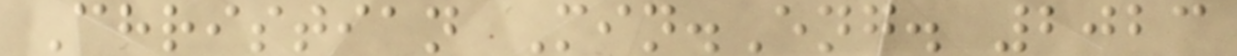Christian Min.Eng. 2023
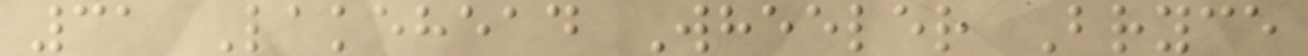31 Lakehead Wheeler Bryce
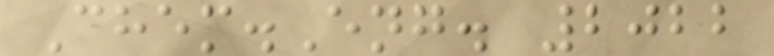Chem.Eng. 2022
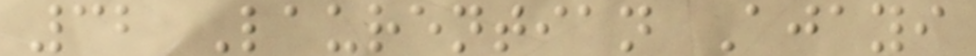32 Laurentian Ajayi
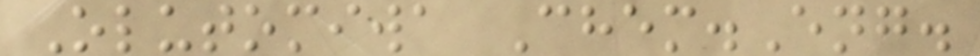Olutomiwa Chem.Eng.
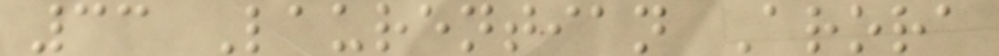33 Laurentian Arora
